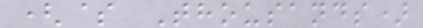($ Thousands)
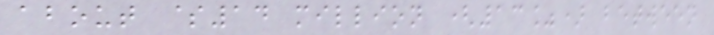about $14 million (13%) between
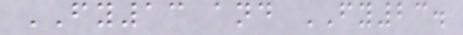FY13 and FY23.
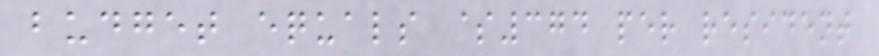budget equals $374 per resident
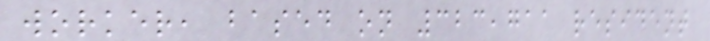worker, based on 323,711 resident
